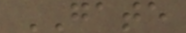GATE
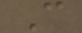C
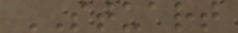STUART
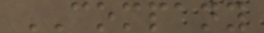COMPANY
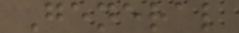General
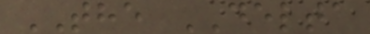THE DELTA
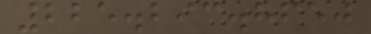225.293.8650
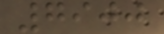7900
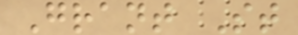Grant St
